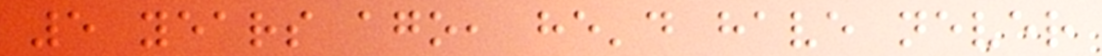5 years ago, he'd have never
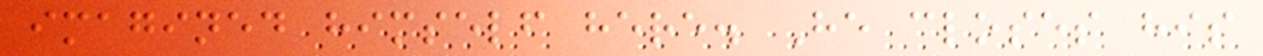imagined himself here. He closes his
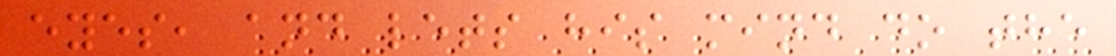eyes, and lets his mind do the
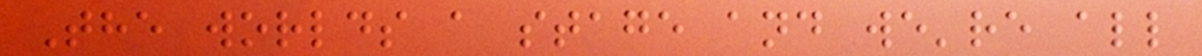The worlds a stage and we're all
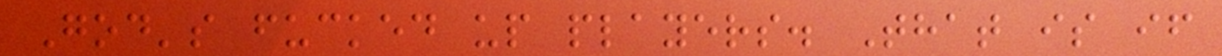God's fucked up players. That is if
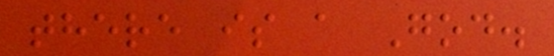there is a God.
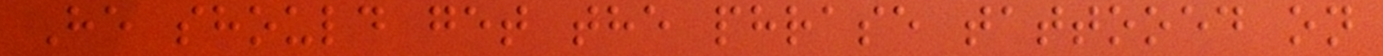He should get the phrase tattooed on
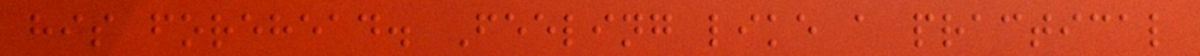his forehead. Feeling like a practical
